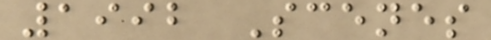1992 Scenes
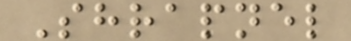Shrapnel
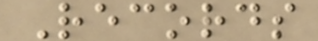Records
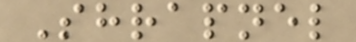Shrapnel
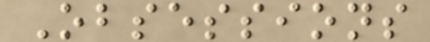Obsessions
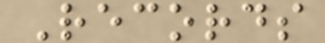Records
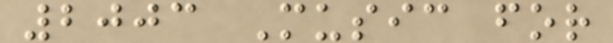2003 Music for
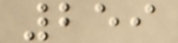259
